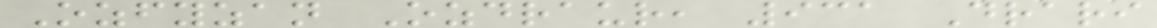Ozfyzan Ozdraur, 931 Drari
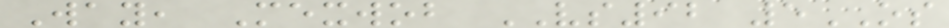Way, Mexwob VS92 5OS
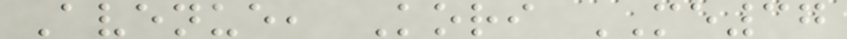Avenue, Kori ME37
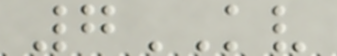7KV
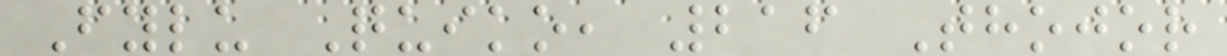Fylu Quiko, 216 Thojor
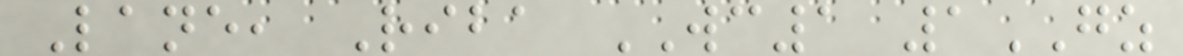Lane, Riba WC1 1GZ
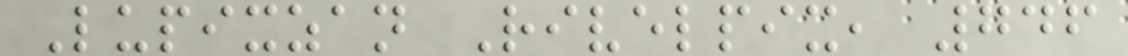Lupixzan Rivelpix, 746
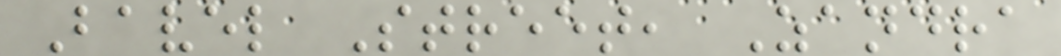Bavel Street, Zandra
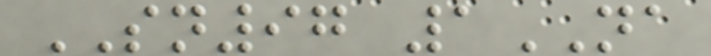SN97 1NA
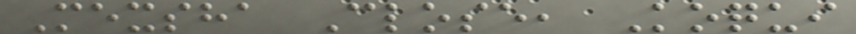Mexsha Close, Koqui
